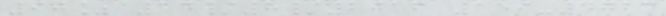90% 14/8/2016 159-4723
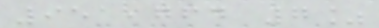951,764 7%
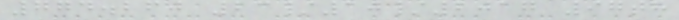774.260 23/10/2017 97th
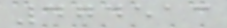474513
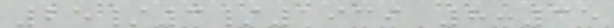25/3/1939 8:35
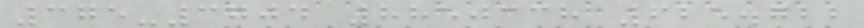375-3704 8850338 625.722
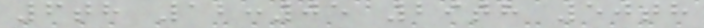6th 12:05 29th 50th
